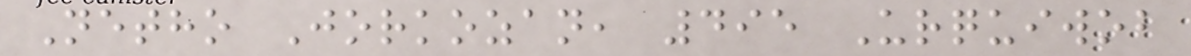Netho Jorkozan, 495 Urquiwob
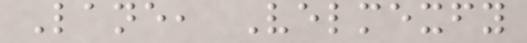Lane, Velmexfy
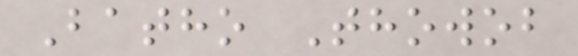Batho Thowob
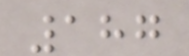187
